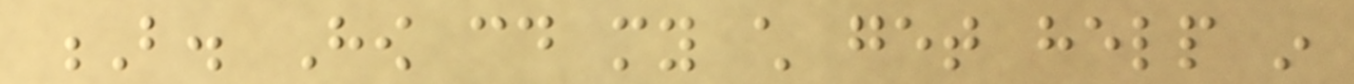B. How could my child get help in
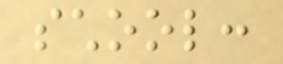school:
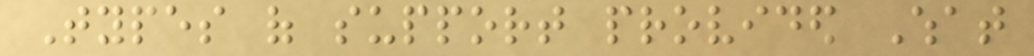Types of support provided What
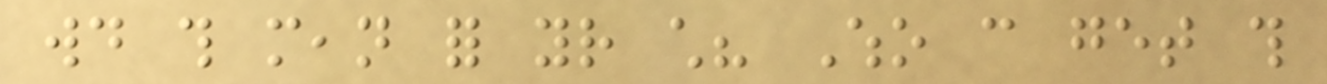would this mean for your child? Who can get this
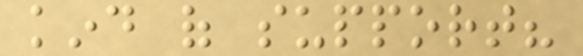kind of support?
